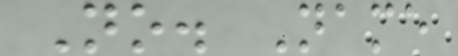No. Name
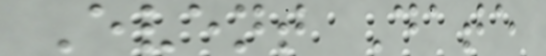Event Date
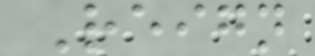Reign
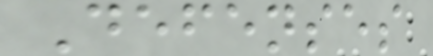Defenses
